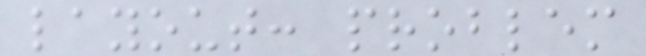layout: problem
